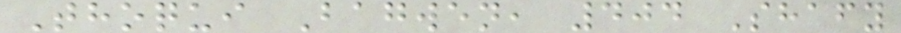Thoqui Bagwen, 404 Shafy
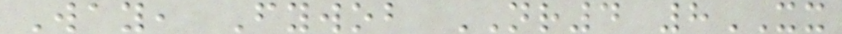Way, Fywob NR4 8XX
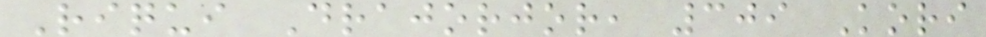Riqui Drajorjor, 309 Kori
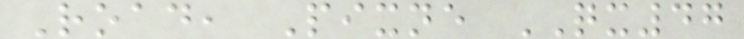Road, Pixne QX47
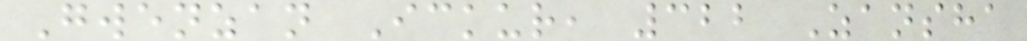Gwenzan Ickur, 322 Zansha
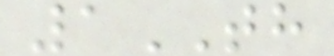1TH
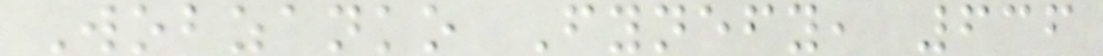Wobzanko Fynefy, 636
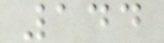144
